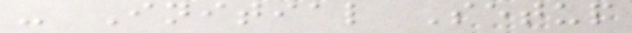- Initial Setup
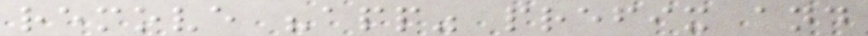remove "app" prefix and
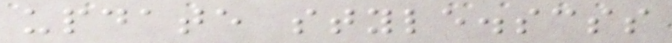update style.scss
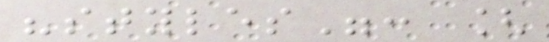"styles": [
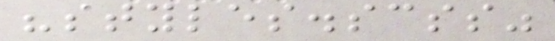"styles.scss"
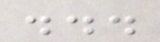...
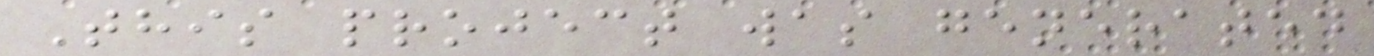This project was generated
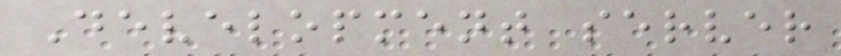Development server
